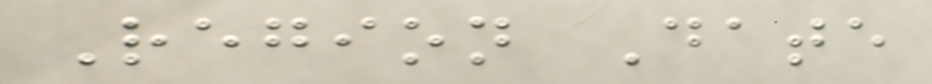Region Date
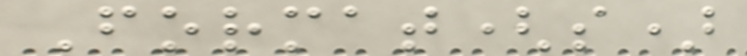Format(s)
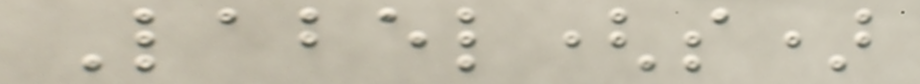Label(s)
